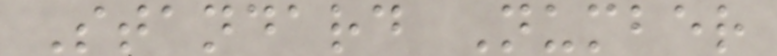Standard Number
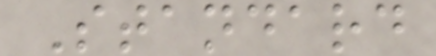Standard
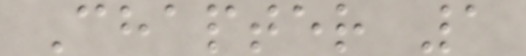Chapter 1
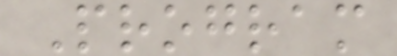Program
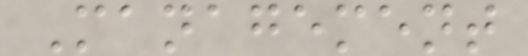Management
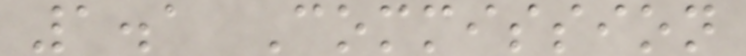1.1 Commission
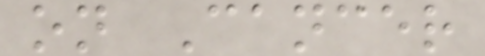on Cancer
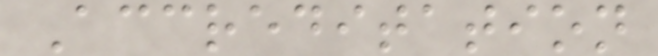Accreditation
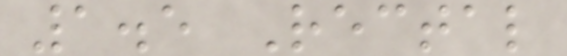1.5 Rectal
